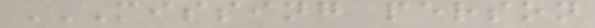MISSING PERSON
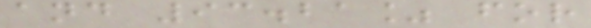and 93.21% for
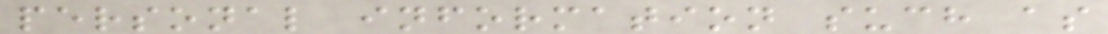personal information such as
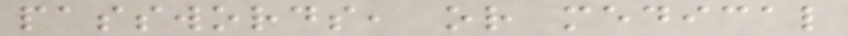passwords, or medical
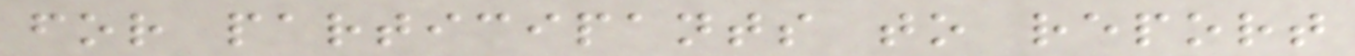for participants to report
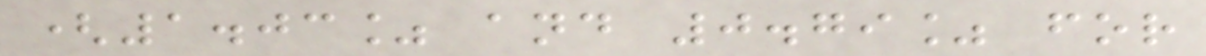(1.03% and 0.79% for
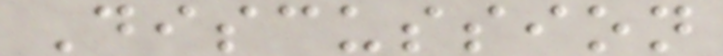Discussion
